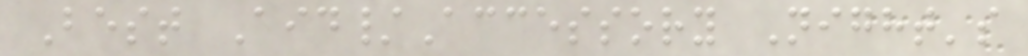Best Aid/Accessory Night's
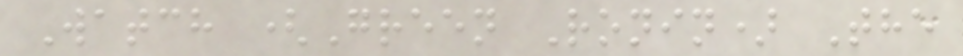Watch (Green Ronin) The
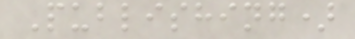Publishing)
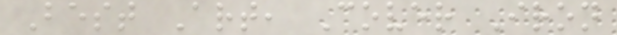Best Art, Cover Iron
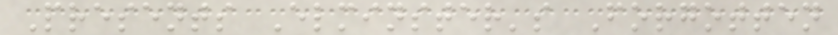Presents Elminster's Forgotten
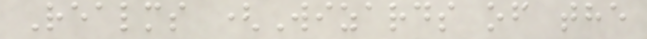Realms (Wizards of the
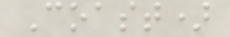Coast)
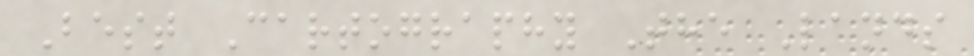Best Cartography The Lands
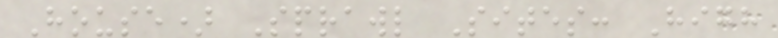House) Sprawl Sites: High
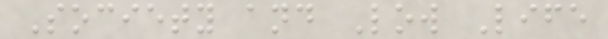Society and Low Life
